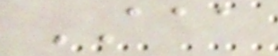AAA
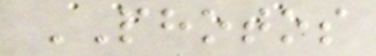PHOTOS
